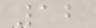12
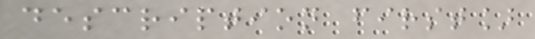description first]
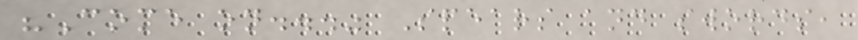"Come on..." Spears and swords,
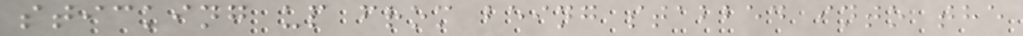sticking up from being stabbed into the
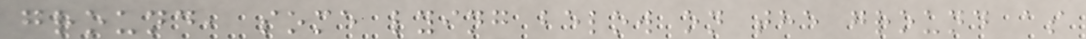ground, some lying below on the ground as
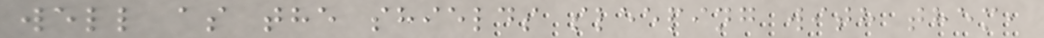well as the shields sleeping with them,
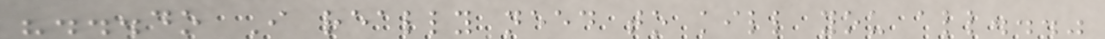"...do I really need to kill you all..."
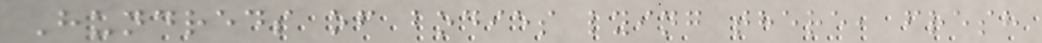Hundreds of bodies lying there, fresh
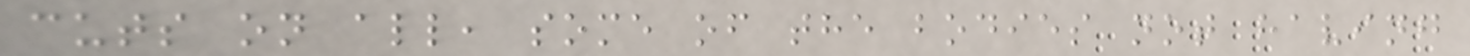cuts on all, some of the bodies not having
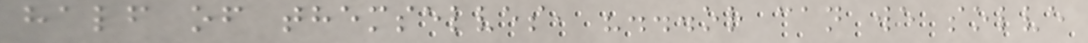half of themselves, "...or can we solve
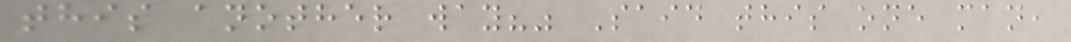this another way?" Said this one man,
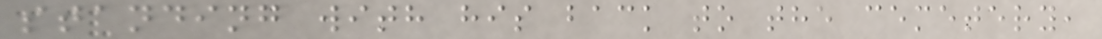standing with his back to the cemetery,
